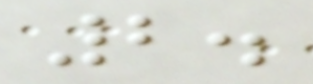2.
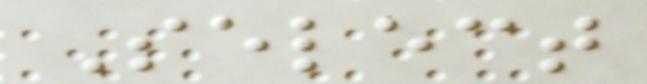Select
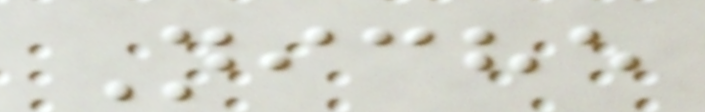Niche
